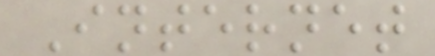Internet
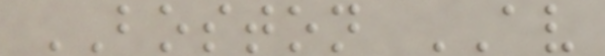BOSTON AV
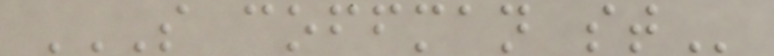S COFFMAN ST
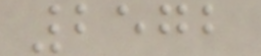2572
